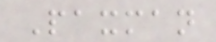Paxman
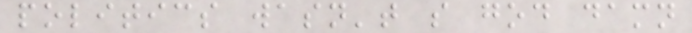politics wasn't so god damn
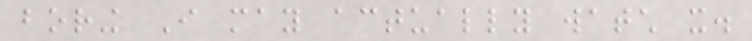boring I may actually watch it.
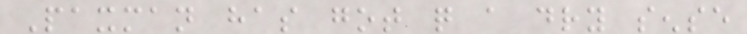Paxman has got quite a dry sense
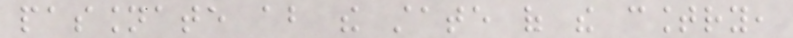passionate about the state of the country,
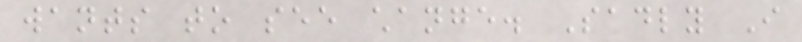wants to see change. Sadly I
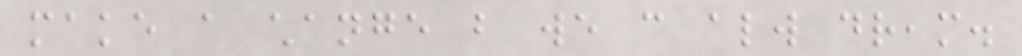make a change but we can always dream.
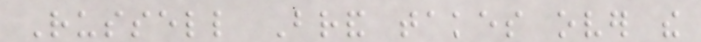Russell Brand takes over the
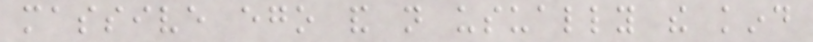massive ego and not usually the kind
